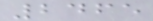2465
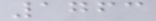1763
